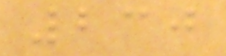230
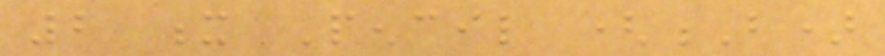2 x Pencil (B)
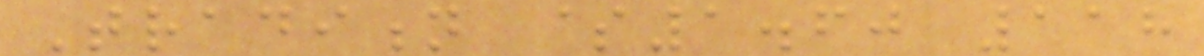Tradition $1.60 118
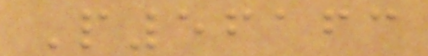P56163
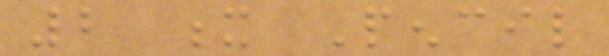2 x Pencil
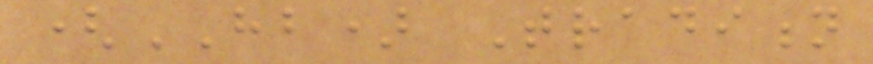(HB) Tradition
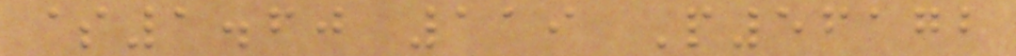$1.60 119 P56172
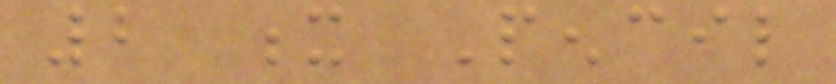2 x Pencil
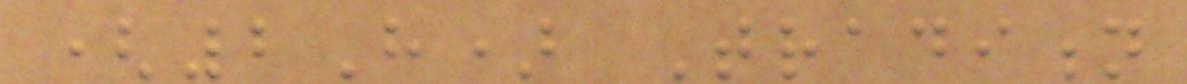(2H) Tradition
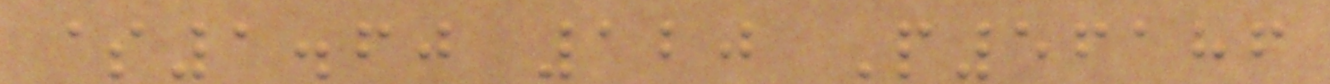$1.60 120 P56186
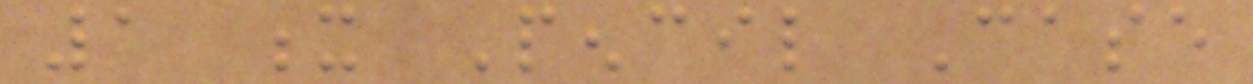1 x Pencil Case
